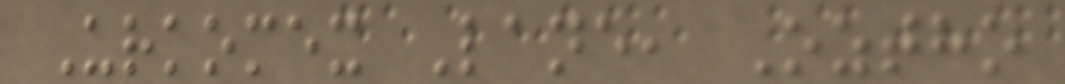Urkomex Lane, Oztho
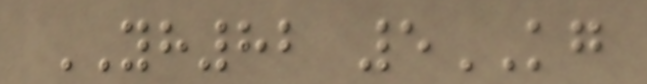YH82 5KG
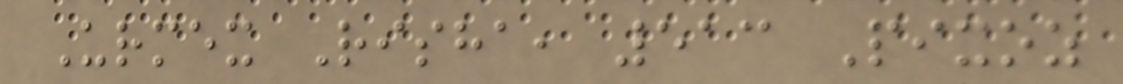Urmex Risha, 513 Pixoz
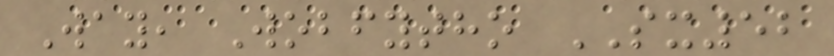Way, Wobfytho SX52
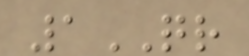1QR
